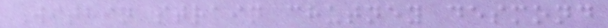Within strain chutney desmond
